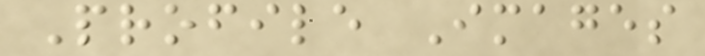Profile Images
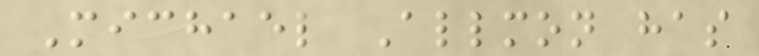Michael Allmon has
